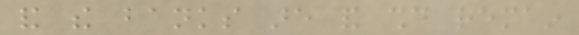and the banks are and should remain
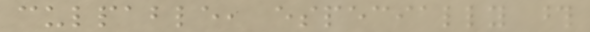culpable, especially those
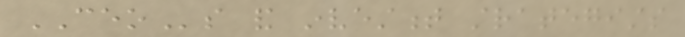CEOs and investment strategists
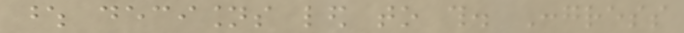whose decisions led to this. Congress
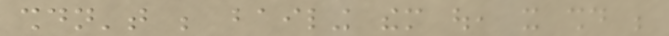shouldn't be bailing them out, it should be
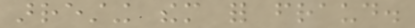arresting them for fraud.
